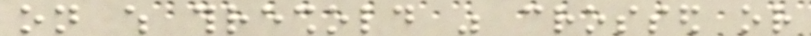on which threshold was crossed or
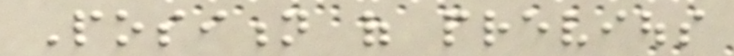Position of previous
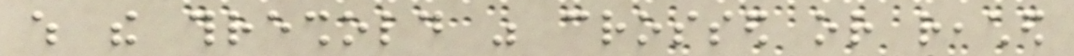which the threshold was crossed or reached
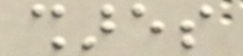shares
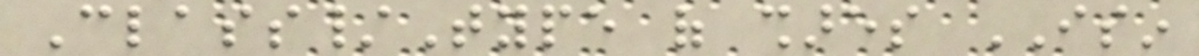Class/Type of shares ISIN
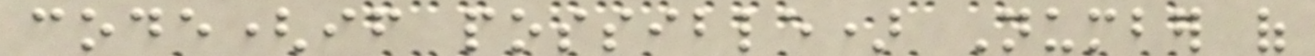code(if possible) Number of
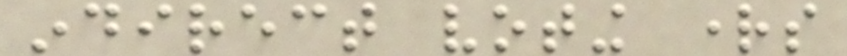indirect voting rights
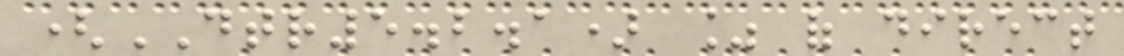(DTR5.2.1) % of direct
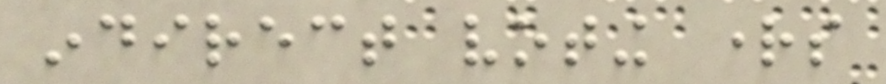indirect voting rights
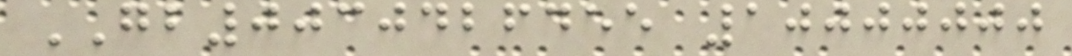GB0030426455 10000000
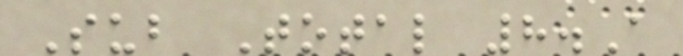Sub Total 8.A
